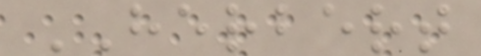HERBERT
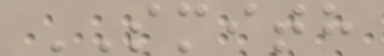SMITH
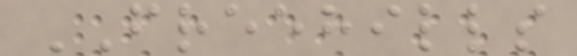FREEHILLS
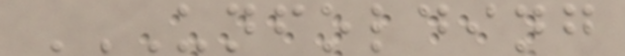UNFOLDING
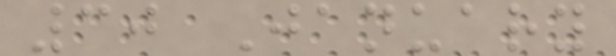30 January
